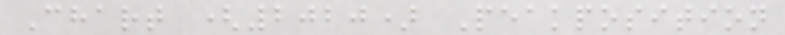Chart (2020) Peakposition
